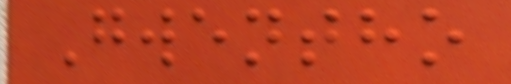Gwentho
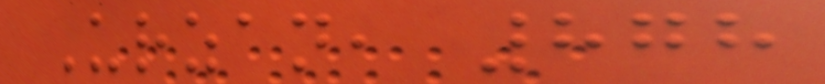Urzan, 878
